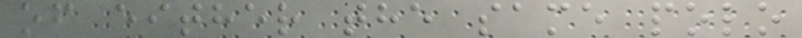of either the same polo
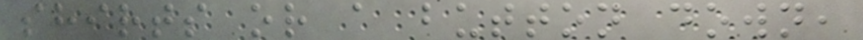shirts or a button down,
